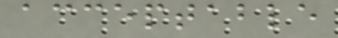acceptable
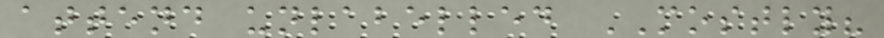attend unlabelled MOSTLY?
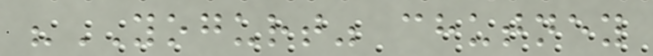"YOGURT" chutney
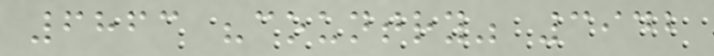6863 "country" 3942
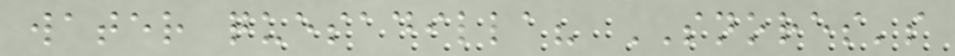water quesadilla? SNORES's
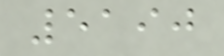5190
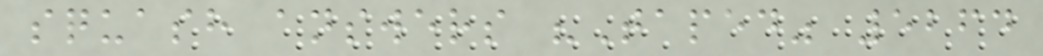squash answers "Taped" 5264
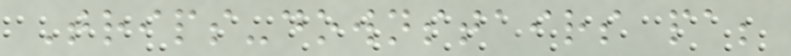Trips-downstairs pa;
